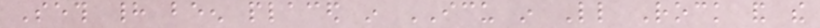Seth had been placed in ICU in Little Rock and the
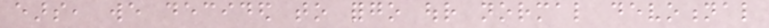ears, we decided to forgo our normal devotional
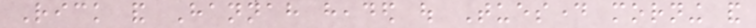Rick and Hannah headed out Tuesday morning and
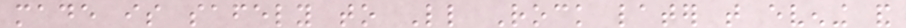made is safely to Little Rock later that evening and
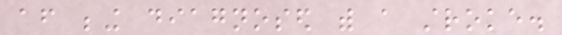after being diagnosed with a stroke.
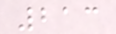213
